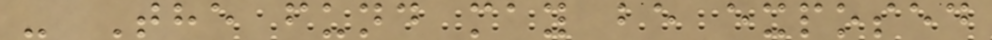- The fund may be exposed
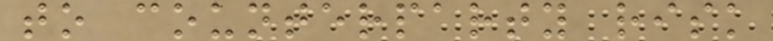to counterparty risk
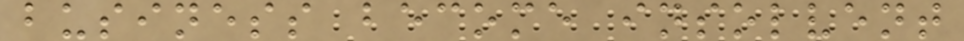business become insolvent
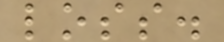loss.
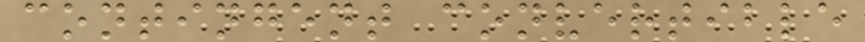contingent convertible
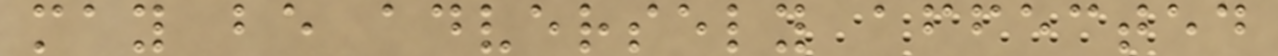may be adversely affected
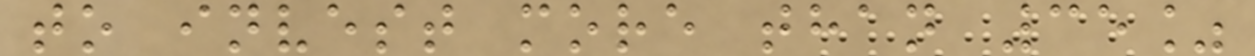to invest more than 35%
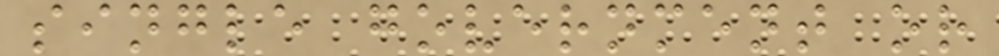single government or
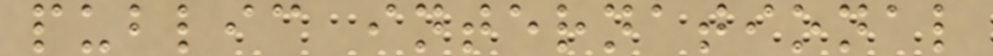public international
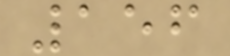156
